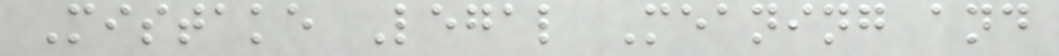Mistake Legal Meaning and
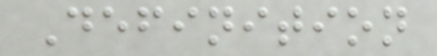Definition
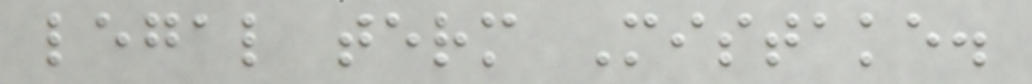legal term Mistake.
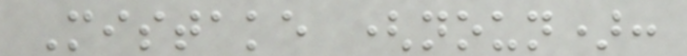Mistake (noun):
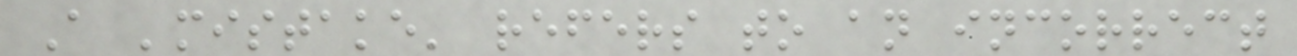A 'mistake' refers to an incorrect
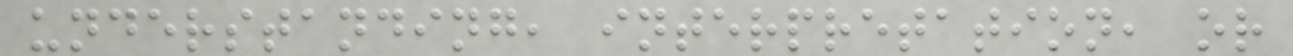understanding, interpretation, or
